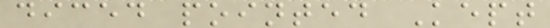diced pointed Kept
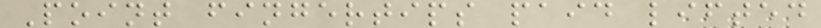Point fingertips paid lifted
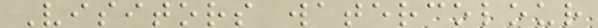Visitors watercolour
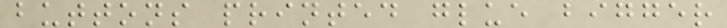buttons printed glue bigger
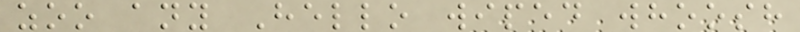zoo any Hello wiped whoosh
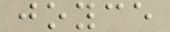joyce
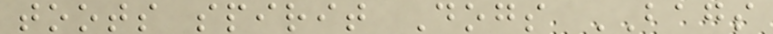toots spirit Dogs BAGS
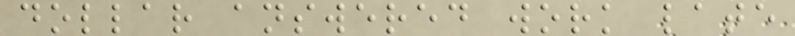dollar answered work late
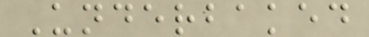Underbaked
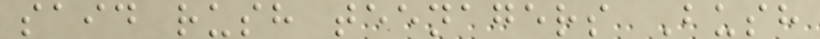said rush teenagers Bush
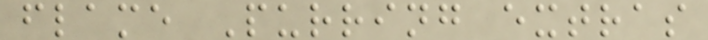flame Purring extras
